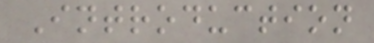Introduction
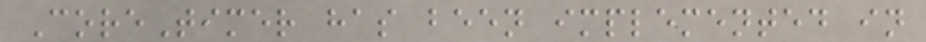CoreTimer has been implemented in
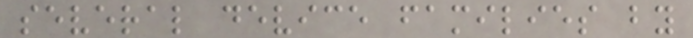several device families by
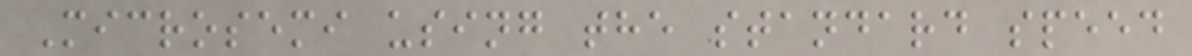Microsemi using the standard speed
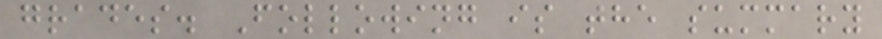grades. Following is the summary
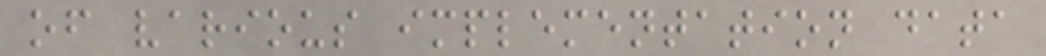of various implementation data
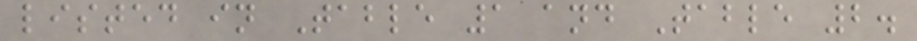listed in Table 1 and Table 2.
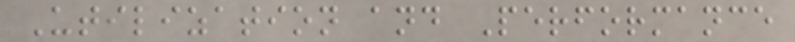Utilization and Performance
